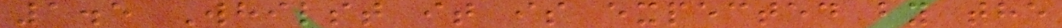1.5 Whilst it is expected by the
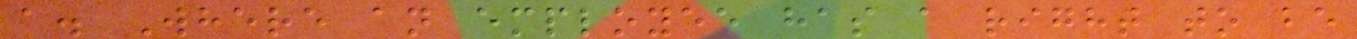a. Where an employee has a right to be
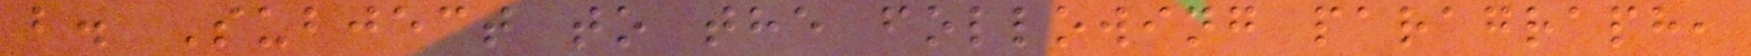b. Subject to the following paragraph,
